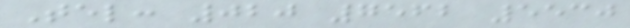Tel: 020 7562 5530
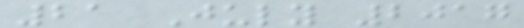21 July 2017
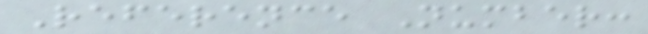Reference Number:
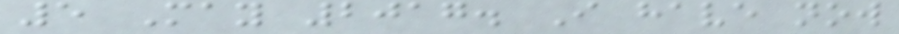5 May 2017. I have now
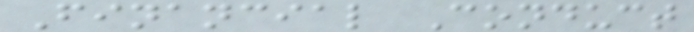Financial Conduct
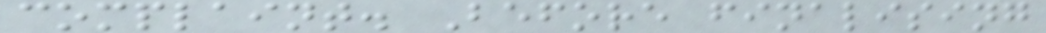complaint. Before finalising
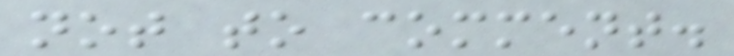not to comment.
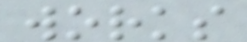works
